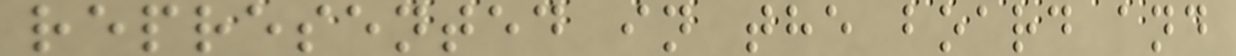represented in the board and
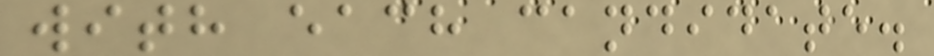with each candidate.
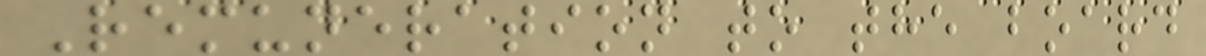Remuneration to the board
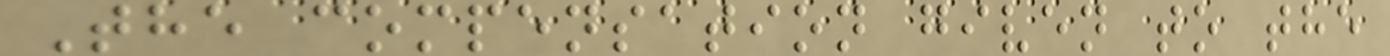The compensation given to the
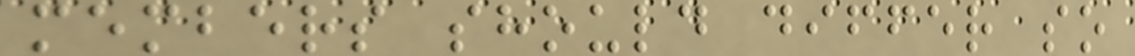members should differ so
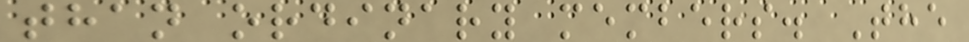than ordinary members. The
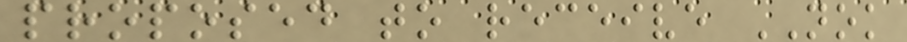proposed to receive NOK
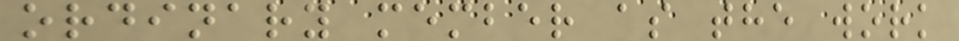ordinary member as the work
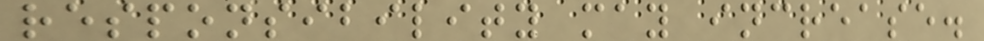responsibility may increase.
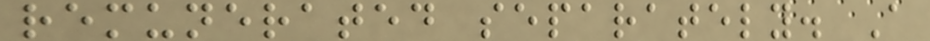remunerated separately. A
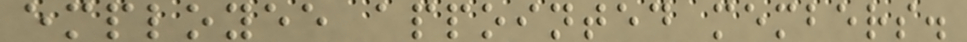employee appointed members.
